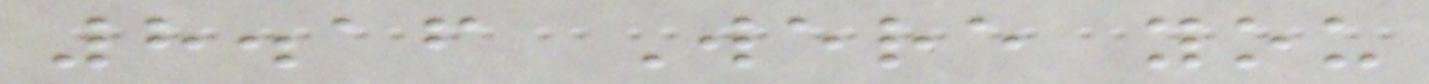8.16 Were you
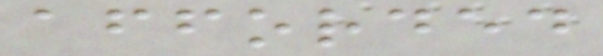afforded
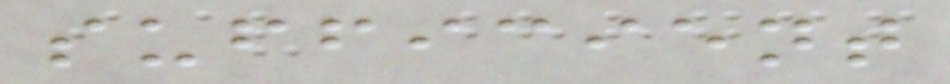sufficient
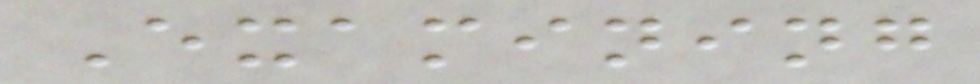Examining
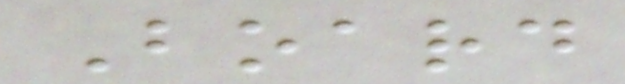Board
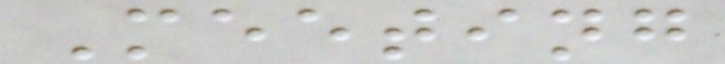Meeting
